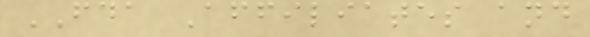FDA Affiliates and
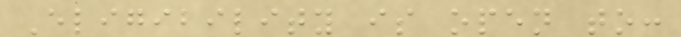Eligibility is open to:
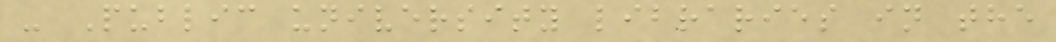- Public university libraries in the
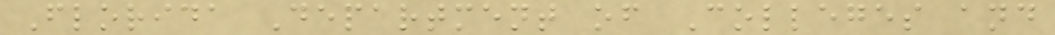Florida Department of Colleges and
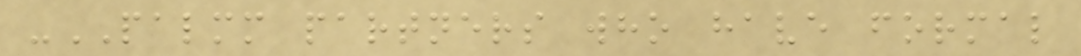-PALMM partners who have formal
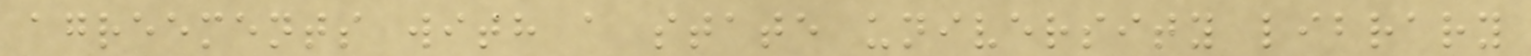agreements with a state university library
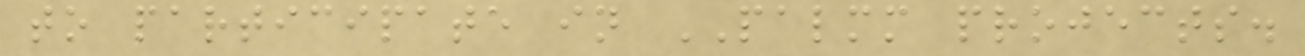to participate in PALMM projects.
